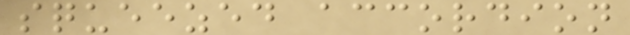squeezed accordion
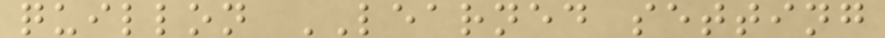quillon LEARNED setting
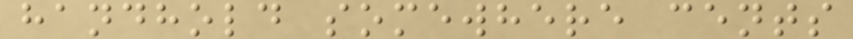handhold somewhere cents
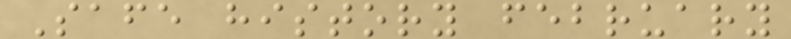Safe history february
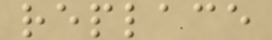replace
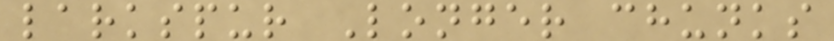larkspur Longer chunks
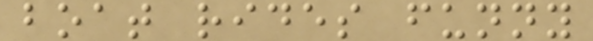boat rides funny
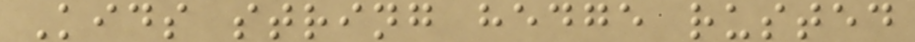Kids string hedge rusted
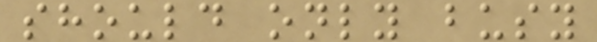should only busy
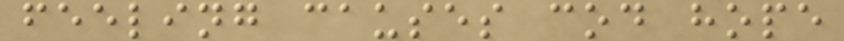feeling causes cod hope
